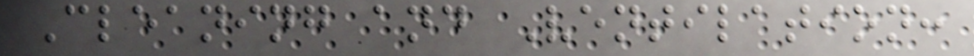Cleaning and Ventilation:
